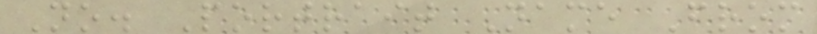No. Portrait Name From
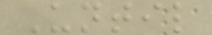Until
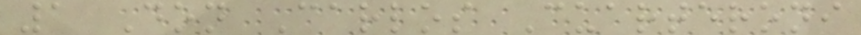1 Don Carlos Cuarteroni
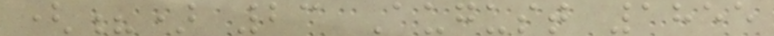(?) 23 August 1855
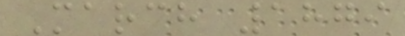March 1879
